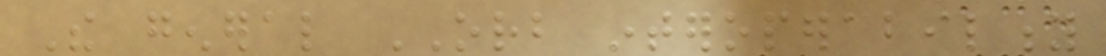The general ORB interoperability
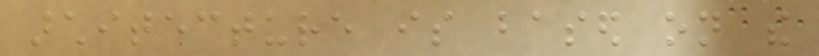architecture is based on the
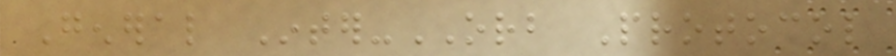General Inter-ORB Protocol
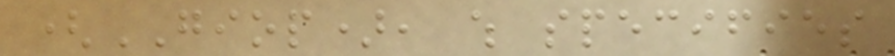(GIOP), which specifies
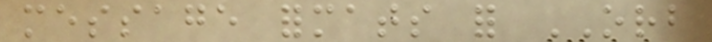message formats for ORB
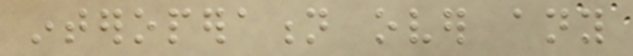interoperation over any
